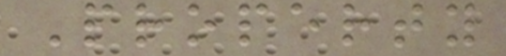Property
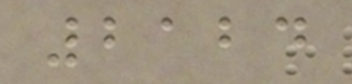2124
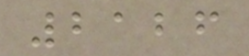2126
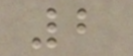2
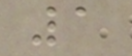1
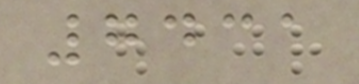7431
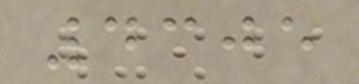4305
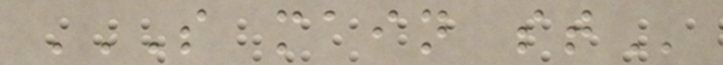S MAIN ST
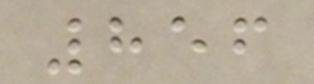856
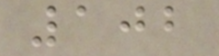102
